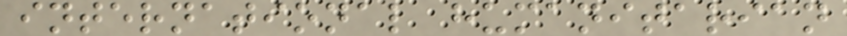international humanitarian
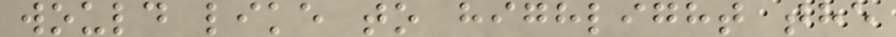would like to highlight the
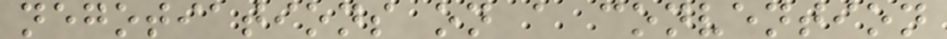negotiations on a convention
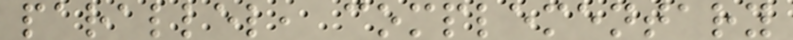parallel, complementary
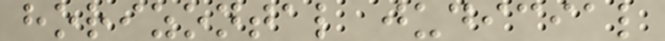horizontal judicial
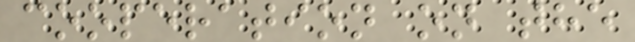cooperation on the
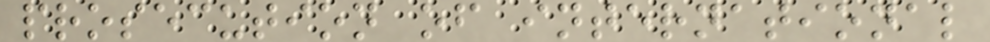prosecution of international
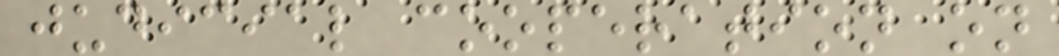judicial cooperation on
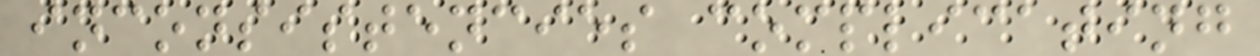inconsistencies complicating
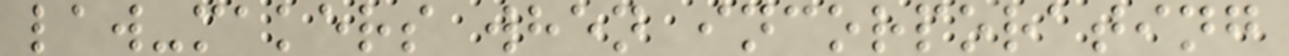law-makers when incorporating
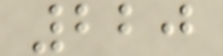220
